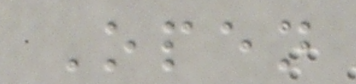Open
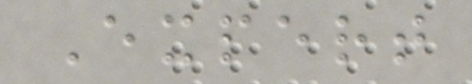Expert
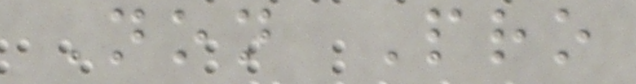Non Pro
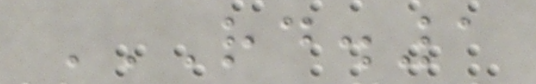RD.1
